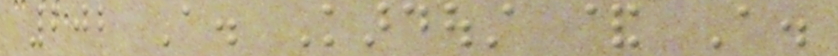202 A. Kardoust & A.
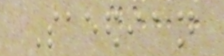Saeedian
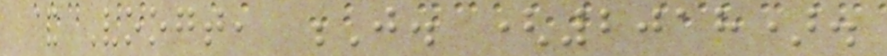& Voogt, J. (2018).
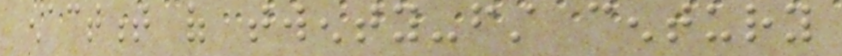enactment of twenty-first century
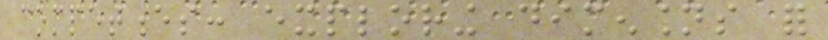competences: exploring dimensions for
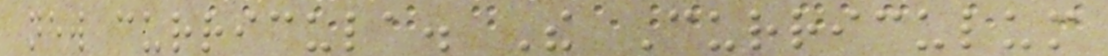new curricula. The Curriculum
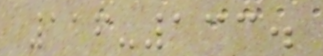116-133.
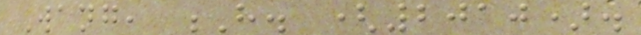Wang, H. (2010).
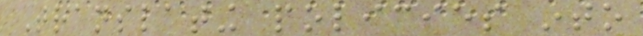Translating policies into
